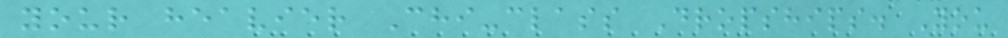your heavier Chi-class Dropships. You
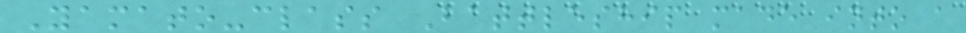Yamato-class Battleship made into a
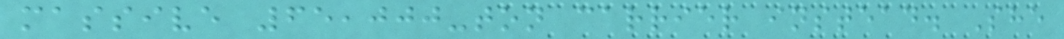massive 65,000-ton carrier instead. She
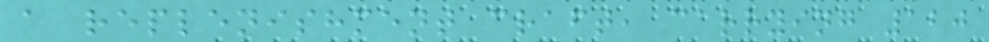a replenishment craft, carrying 120
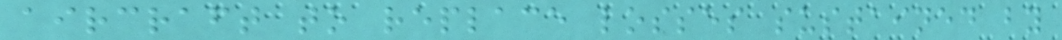aircraft to replace losses sustained by
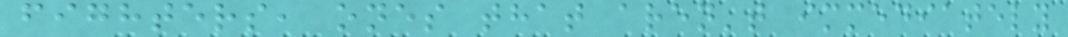fighters, ones that aren't immediately
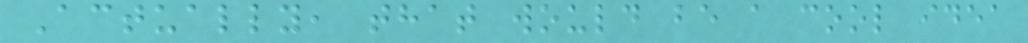Actually, that would be a cool idea
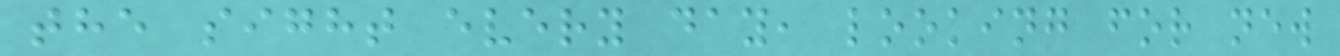the sight every day, looking for new
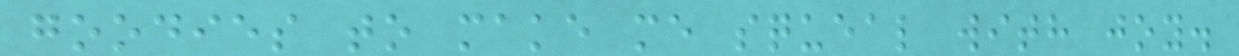goodies to make me squeal with joy.
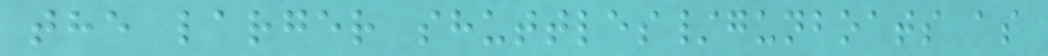the larger shuttles/gunboats as
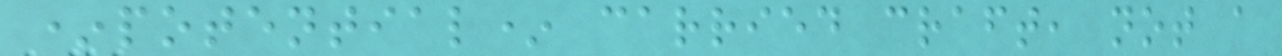*potential* carried craft, not a
